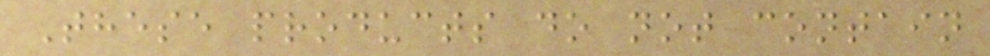These products do not contain
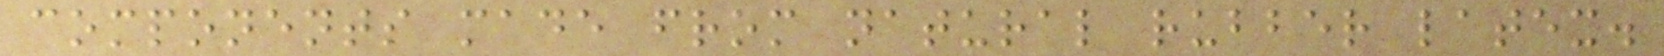components made from natural rubber latex.
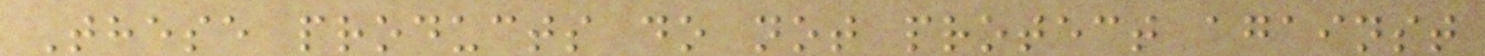These products do not protect against
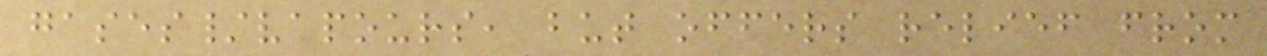gases/vapours, but offers relief from
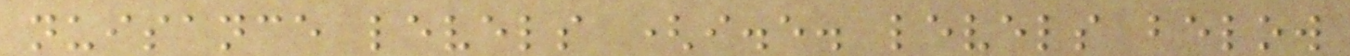nuisance levels (i.e. levels below
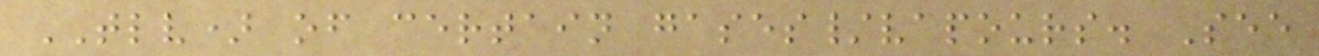TLV) of certain gases/vapours. See
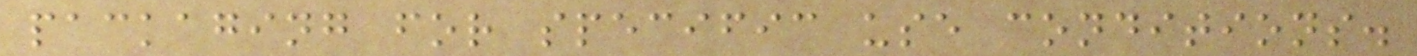packaging for specific use conditions.
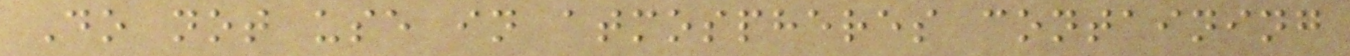Do not use in atmospheres containing
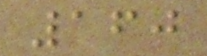160
